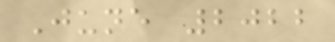June 2022
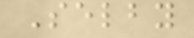Selby
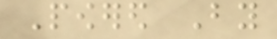Powered By
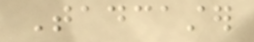Tadcaster
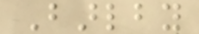Barlby
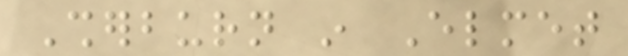Sherburn in Elmet
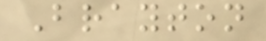Brayton
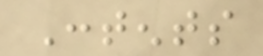Contents
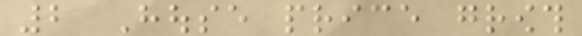2 House price growth
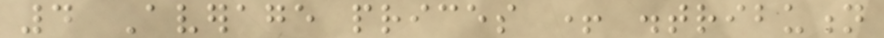4 Average prices + distribution
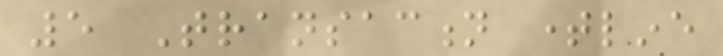5 Transaction timeline
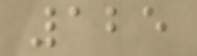125
